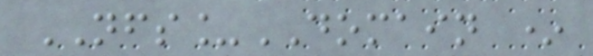NFS_DOMAIN *
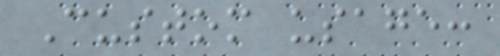Custom usage:
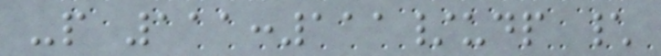-p 111:111/udp \
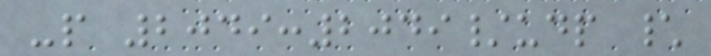-p 2049:2049/udp \
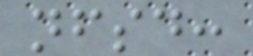nfsd:
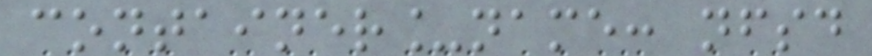container_name: nfsd
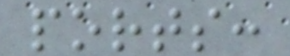ports:
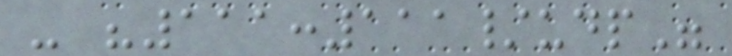- "111:111/udp"
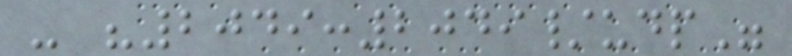- "2049:2049/udp"
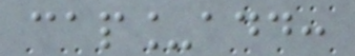cap_add:
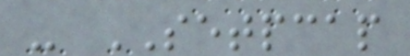- SETPCAP
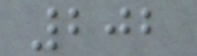202
